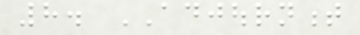8. ADJOURNMENT
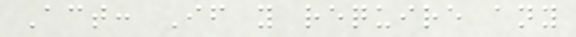Act: If you require any
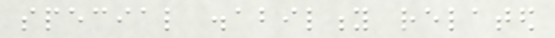special disability related
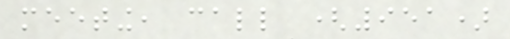meeting, call (951)
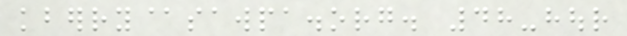kberry@sawpa.org. 48-hour
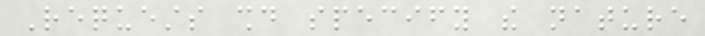Requests should specify the nature
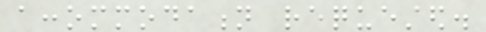accommodation requested.
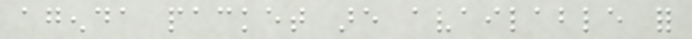agenda packet are available for
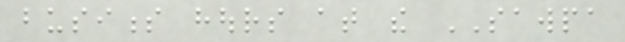business hours at the SAWPA
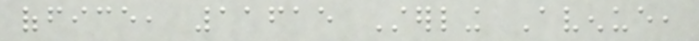office, 11615 Sterling Avenue,
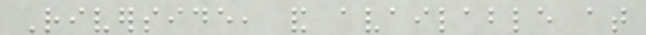Riverside, and available at
